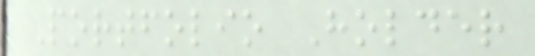Portfolio Holder
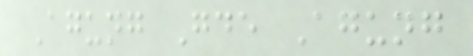Agung Gde Agung
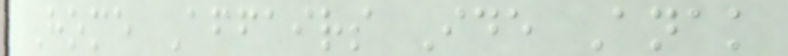Home Affairs Ide Anak
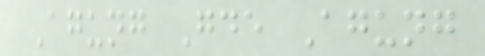Agung Gde Agung
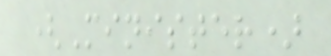(Minister)
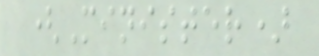(Minister)
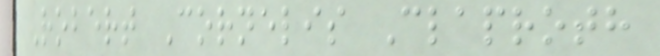Robert Cornelis Claproth
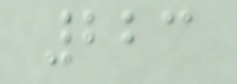223
